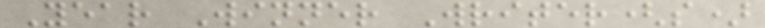Year Winner Writer(s)
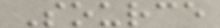Source
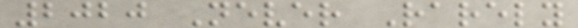2020 Never Rarely
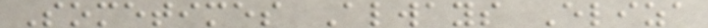Sometimes Always Eliza
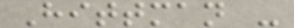Hittman -
